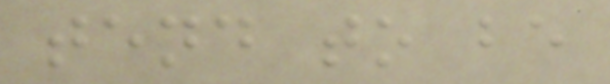tend to be
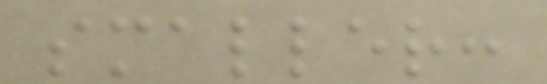smaller:
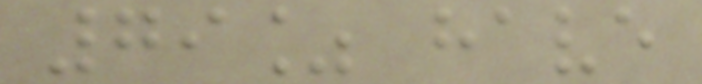79% have
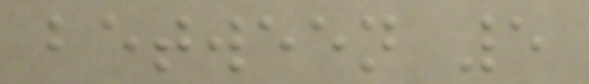between 5
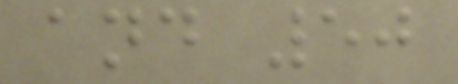and 50
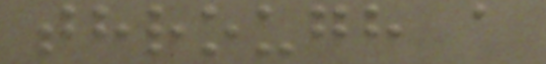through a
